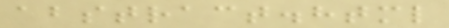abstract.html
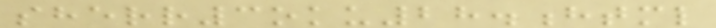sherr3oku28.html
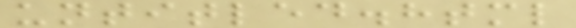untitled.html
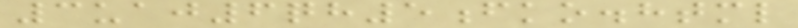3uaj6qh5fko.html
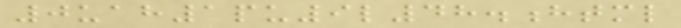0uah1pu9l48.html
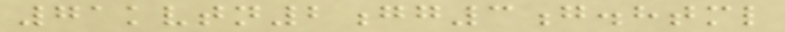71kvtn2gg3g.html
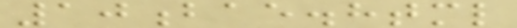10bae.html
